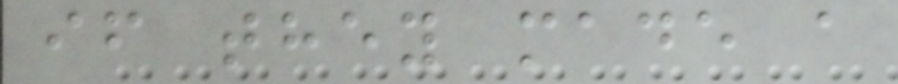if they made a
